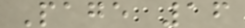Page 16
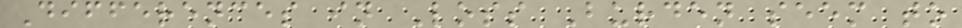Differences in Loss Burden seem to
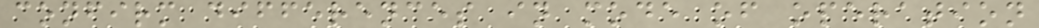confirm differences in mode of operation
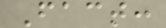Fact:
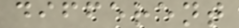different
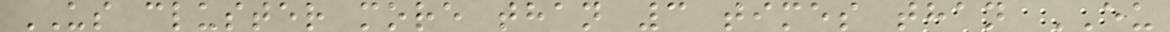US cluster more than 3 times than EU
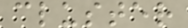cluster
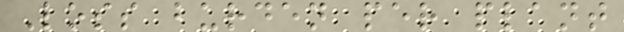Loss burden per plant
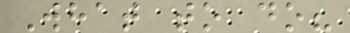What to do?
